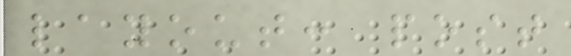layout: post
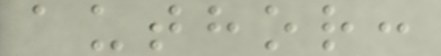author:
